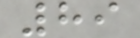89
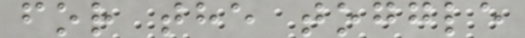for the toggle
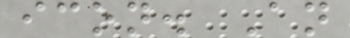icon. An
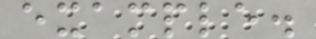example.
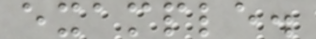example.
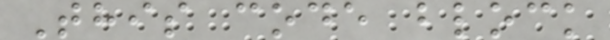This code block
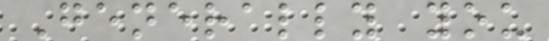Generally you
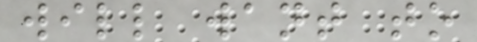will want to
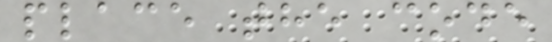place the code
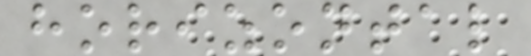horizontal
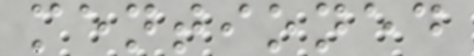mentioned
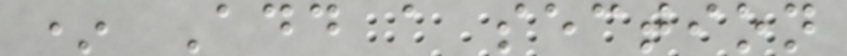* Add a section
